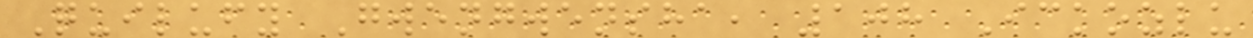Quilufy Gwengwensha, 108 Ickozlu
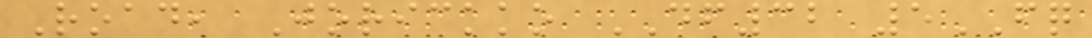Road, Jorickko DF32 5FQ
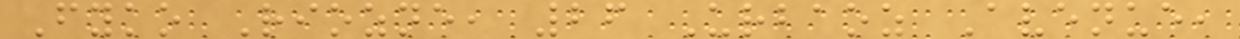Fyko Riozne, 26 Urbaoz Avenue,
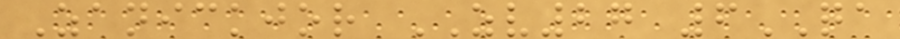Zanickjor ZV27 6QA
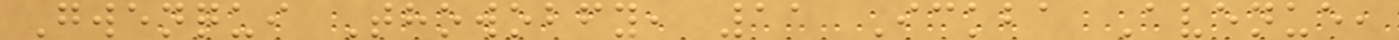Gwenqui Thowobfy, 11 Ickba Avenue,
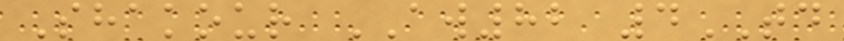Shakour AW82 4TD
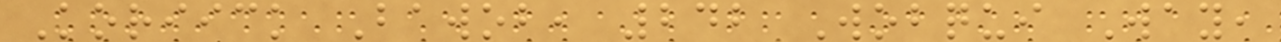Koriick Bawob, 242 Wobqui Way,
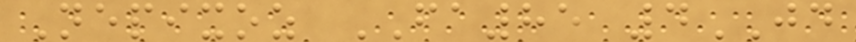Nepixoz FA85 4JD
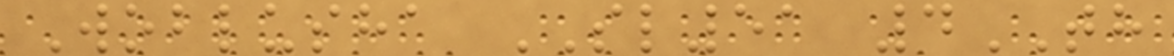Woblusha SL51 4TH
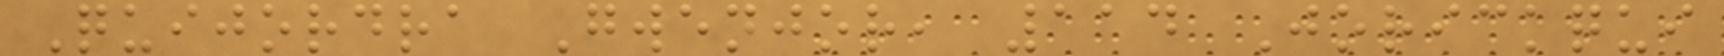Quijordra Gwenjor, 114 Jorickqui
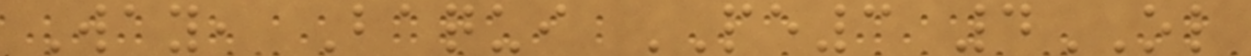Way, Baqui PE3 4OL
